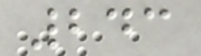243
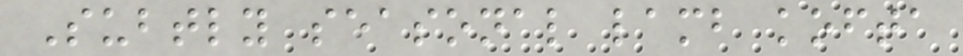Subtly seasonal lamb kofta
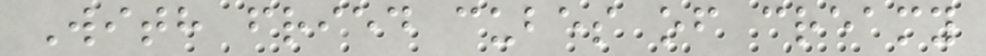With fried cubes of creamy
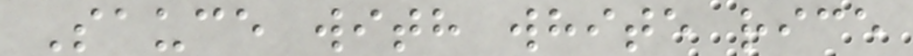Sauce with white rice
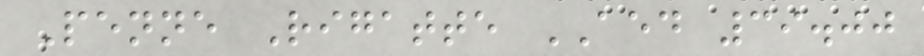Penne Rigatte AED 39.00
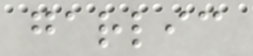garlic
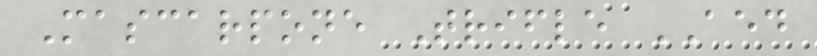Mascarpone Trifle AED
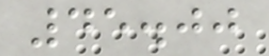45.00
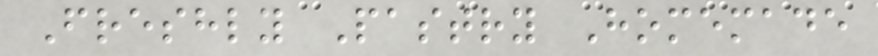Freshly Pastry Homemade
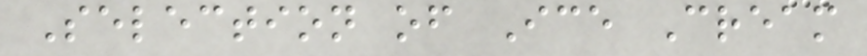Selection of Ice Cream
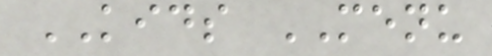KIDS MENU
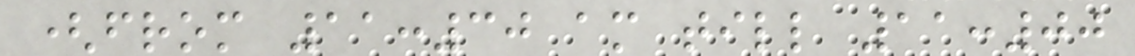(from 11:30 am till 11:00
